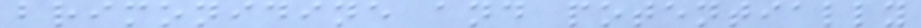brimonidine and potentially
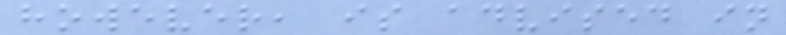however, is advised in
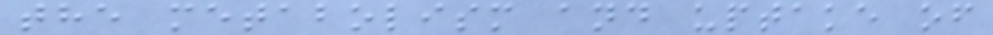the metabolism and uptake of
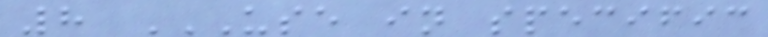8 USE IN SPECIFIC
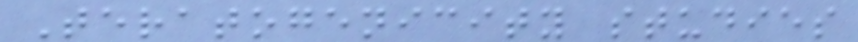Teratogenicity studies
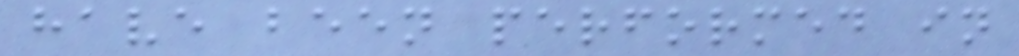have been performed in
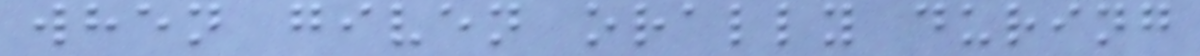when given orally during
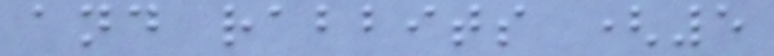and rabbits (5
